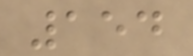154
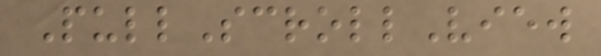PullScrollView
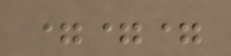===
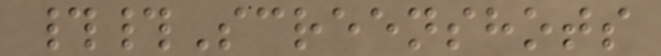##Screenshots
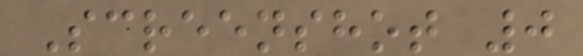Screenshot 0
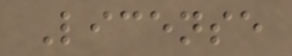License
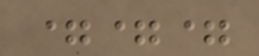===
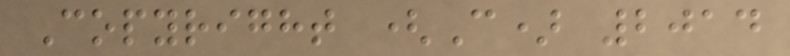Copyright (C) 2014
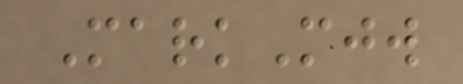MarkMjw
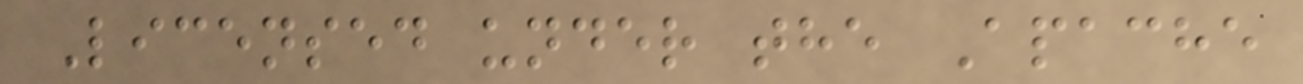Licensed under the Apache
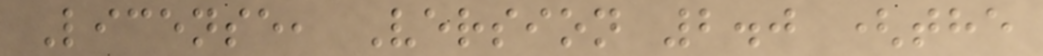License, Version 2.0 (the
